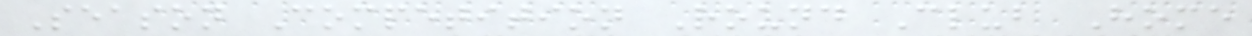Season Competition Round Club Home
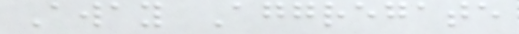Away Aggregate
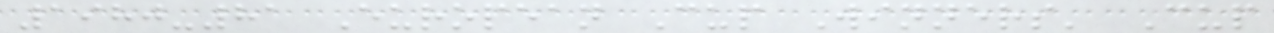1980-81 European Cup Winners' Cup
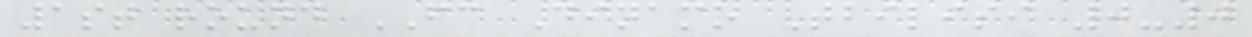1st round FC Dinamo Tbilisi 0-0
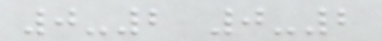0-2 0-2
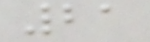21
